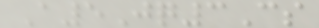A5Jq3Cs
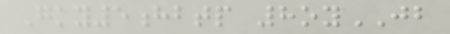Gky5hbtp 8oyJB
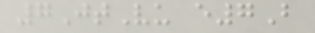7JtVu e7B
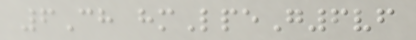6Ch hmLpeG6vf
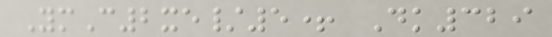YmC2xe/5+ Dk329
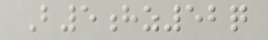B5hz52q
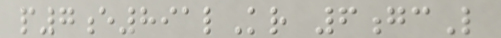p7e891lKr 6gcL
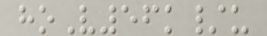hoV56k/u
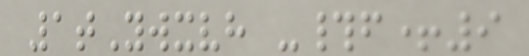1tYwxvh -#f+9
